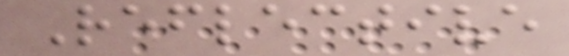Reflective
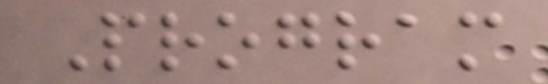Program
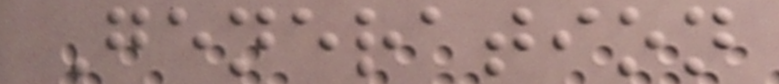Generation
